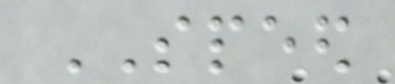SPEED
